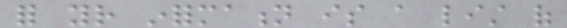for your information is a list of
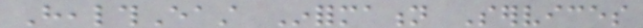HealthEast Information Services
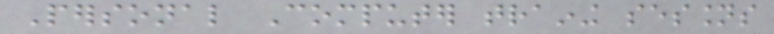Personal Computer training sessions
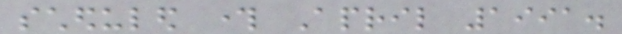scheduled through April 1991.
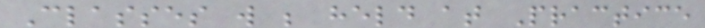Classes will be held at Practice
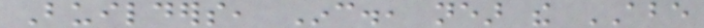Builders, Inc., near the ABE
